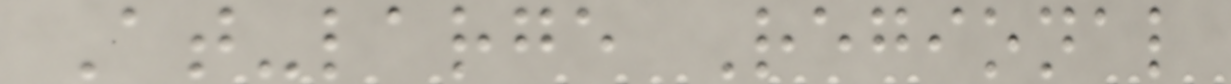At-large Regional
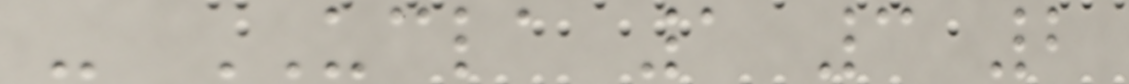- UCLA 1 3 2
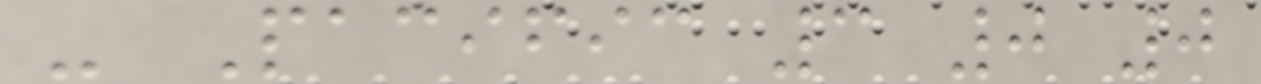- Pacific 3 0 0
